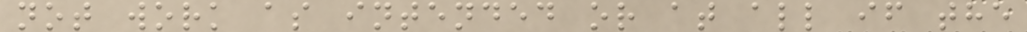not work as intended or at all if the
